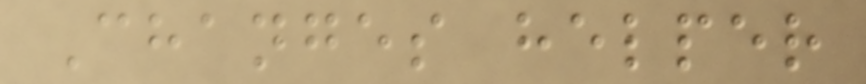Changes helper
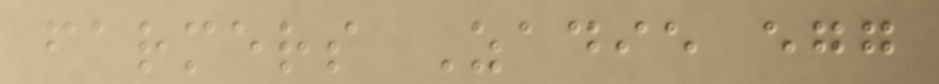farmers Zadie egg
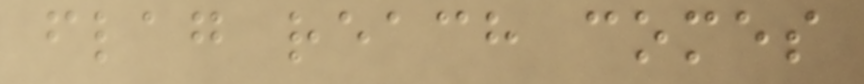flag reach comes
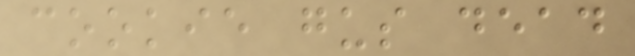cookie gus dead
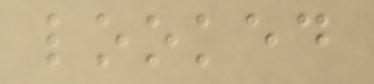looked
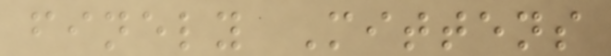finely Mittens
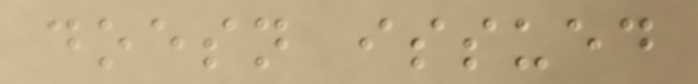doesn issued
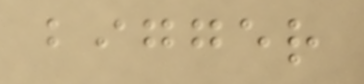bigger
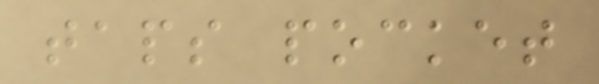taps pocket
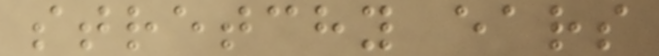stretchy ears
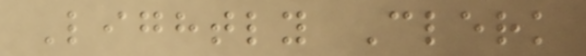Lightly Clerk
